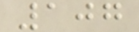107
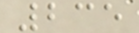235
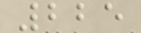225
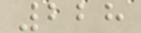228
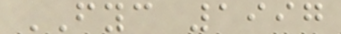FYC 1997
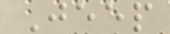Jeep
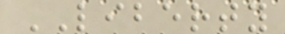LIBERTY
